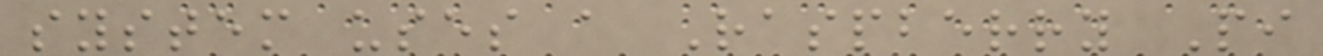system uses a Raspberry Pi
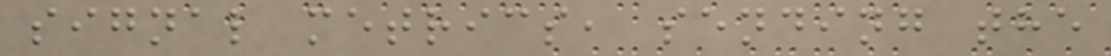signal metrics, sending the
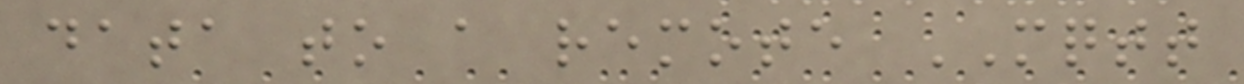data to a remote MQTT
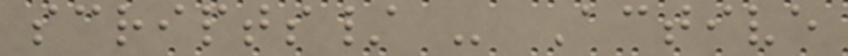scripts/ - Active
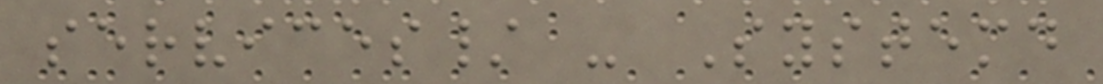services/ - Systemd
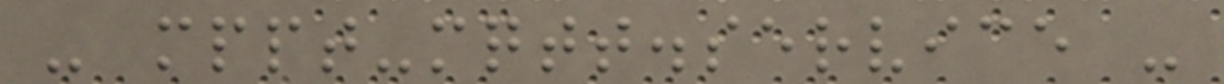- mppt-mqtt.service -
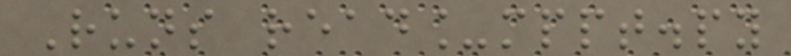Runs read_mppt.py
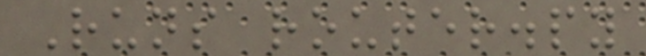Runs router.py
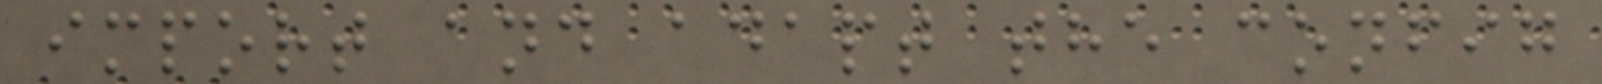import and adapt the config
